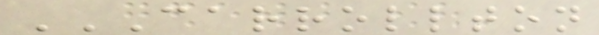CARROLLTON
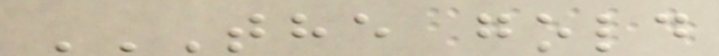THE GOLD
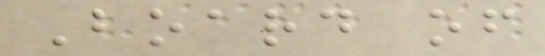Board of
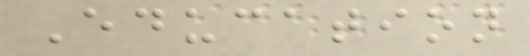Education
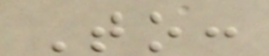To:
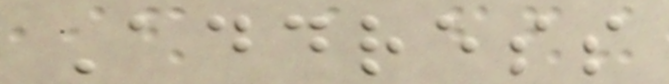Address
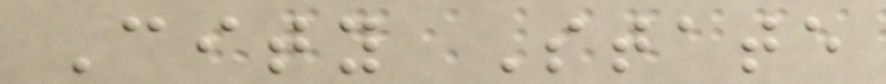City State
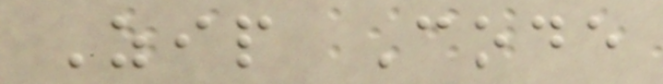Zip Code
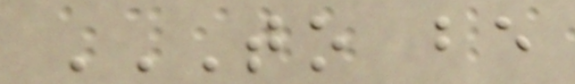TO BE
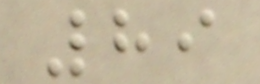89
